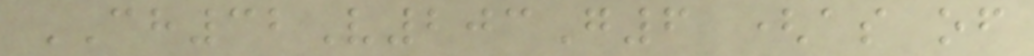CH32V203G6 (as of
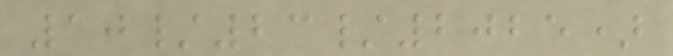10/23/2025)
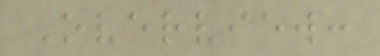Overview:
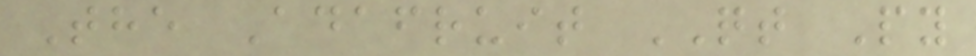The Adafruit QT Py
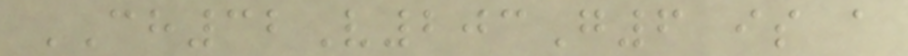CH32V203G6 is a
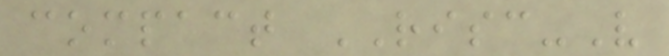compact RISC-V
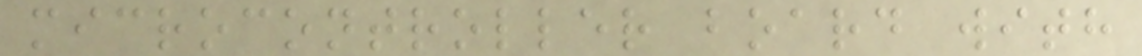microcontroller board with
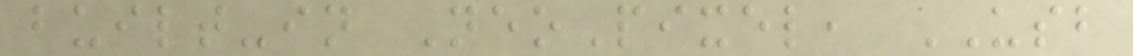built-in NeoPixel, USB
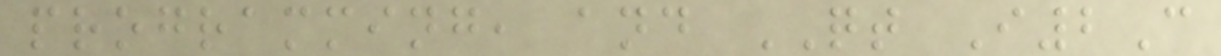programming, and QT I2C
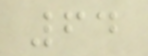64
